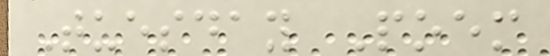Tuesday Poem
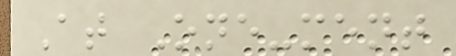At One-ment
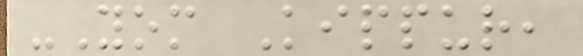-Yom Kippur,
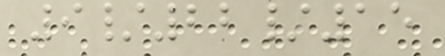9/22/15
